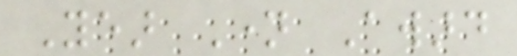Year Name Award
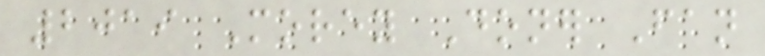2019 Morey Doner Fan
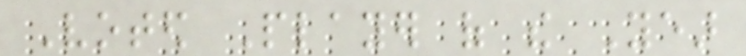Voted Player of the Year
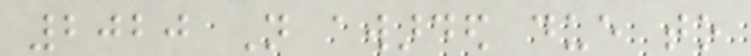2020 Not awarded due to
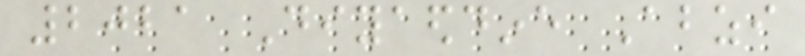2021 Diyaeddine Abzi
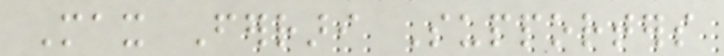Max Ferrari Supporters
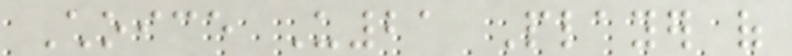Choice U21 Player of
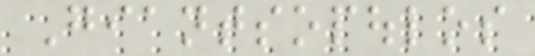Giantsopoulos
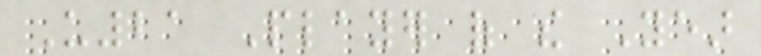U21 Player of the Year
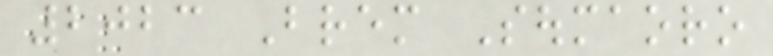2023 Brem Soumaoro
